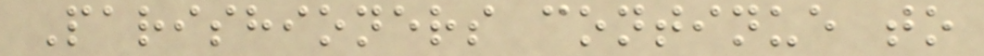Parishioners continue to
